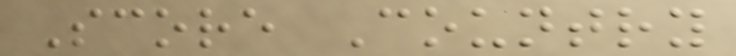Score Country
